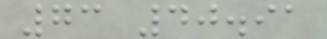73 40.91
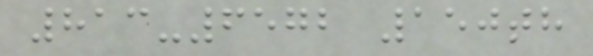813-6572 150th
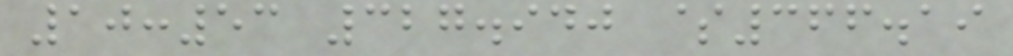10:53 327.940 $366.19
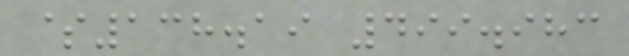$138.19 499.983
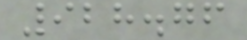928.76
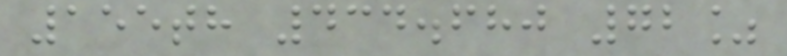155th 434.680 72%
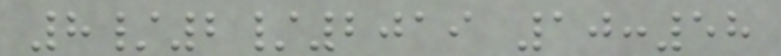8/2/2019 10:58
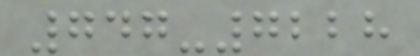747-7228
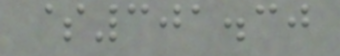$301.30
